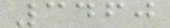3460
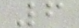6
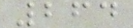264
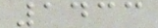1433
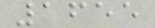1655
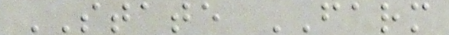STATE FARM
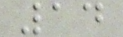14
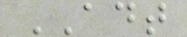ADT
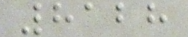8128
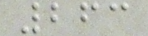263
